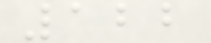122
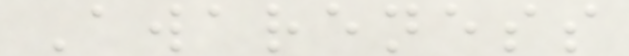Awareness
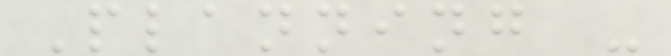Planning -
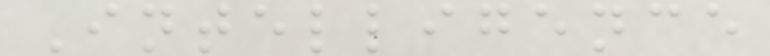Intelligence
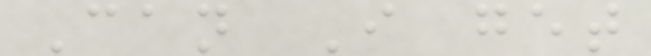Can I get
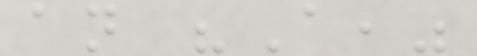an "A,"
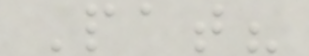Pat?
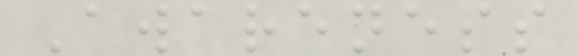Awareness
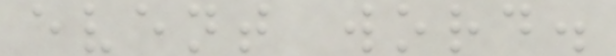event word.
